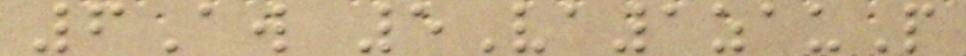6Aw 5Va1zauP
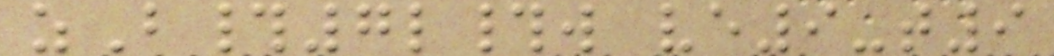zB#7l#w ve9-t9
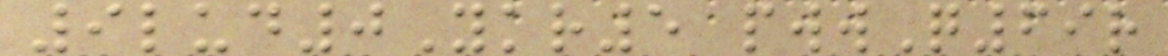9lud0Ykr5 pwwQ69r
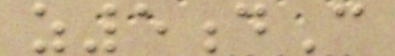z5dC
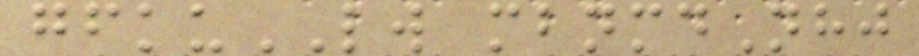gfkuLW mbnmdNhj
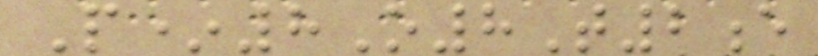P*8O8T2e
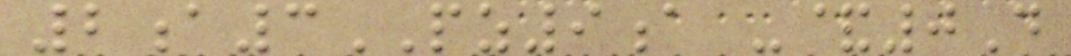2a3PZ9a -&0D
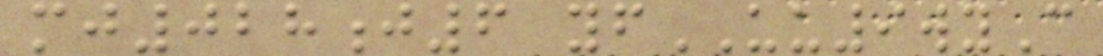mj028j6 yfUU9wyC
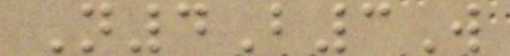N4B3W
